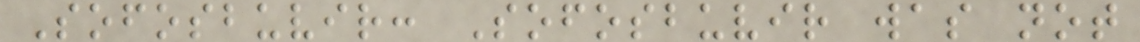Sofosbuvir: Sofosbuvir was not
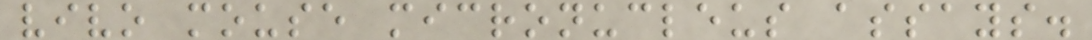vivo mouse micronucleus assays.
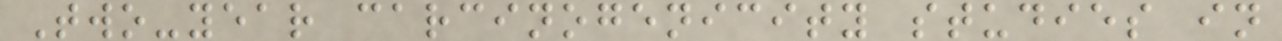Two-year carcinogenicity studies in
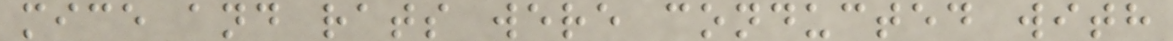mice and rats were conducted with
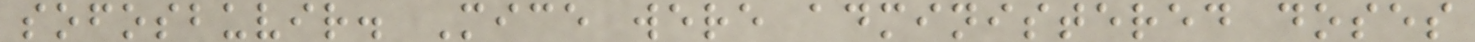sofosbuvir. Mice were administered doses
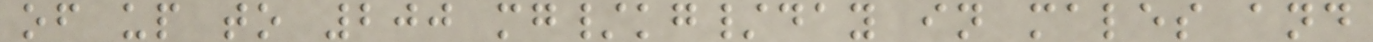of up to 200 mg/kg/day in males and
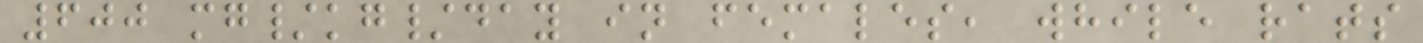600 mg/kg/day in females, while rats
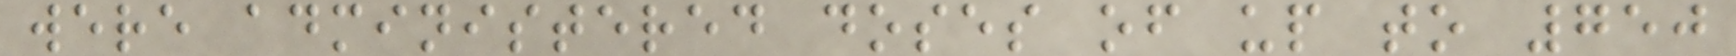were administered doses of up to 750
